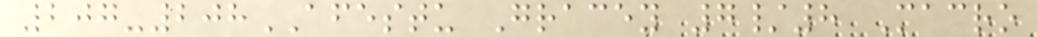207-208AFESTU Gracey 7/8 Macro
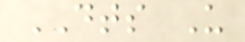DTS U
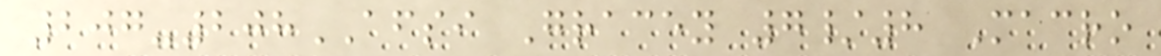207-208AFSI Gracey 7/8 Macro
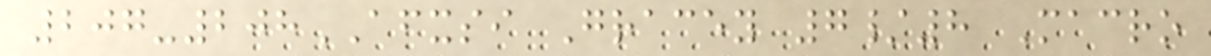207-208AFXSI Gracey 7/8 Macro
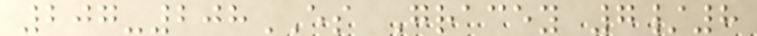207-208ES Gracey 7/8
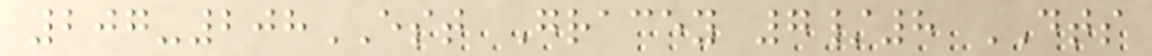207-208EST Gracey 7/8 DTS
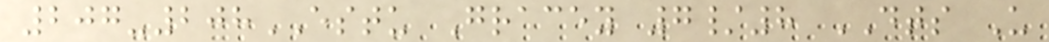207-208ESTU Gracey 7/8 DTS U
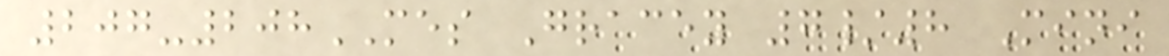207-208MES Gracey 7/8 Mini
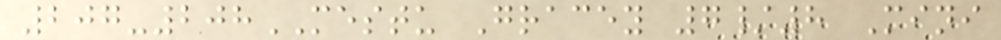207-208MESTU Gracey 7/8 Mini
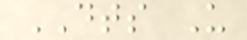DTS U
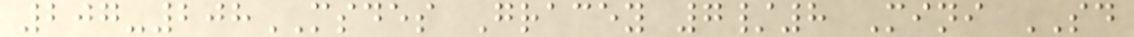207-208MSDES Gracey 7/8 Mini SD
